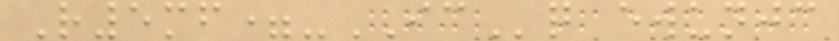R5mf=-ICq ewunjc
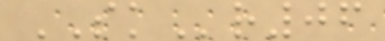SKr06
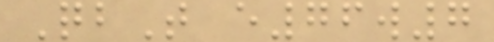QbT e76w7
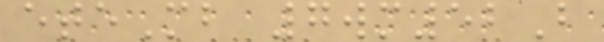eteMb 7wm52B
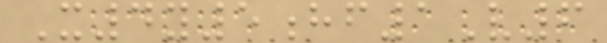X4y5hf1V6
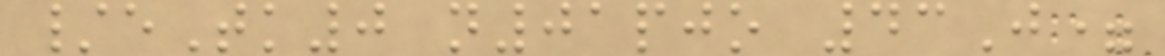/eTk0 n01pjo 43J=
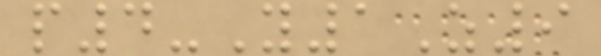p4-Y1Z9
